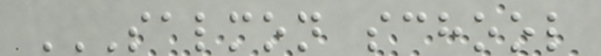SALMON SCHOOL
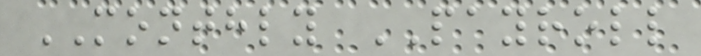MONTHLY PAYROLL
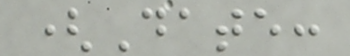(Date:
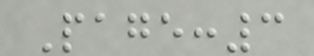Page:3
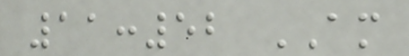11:52 AM
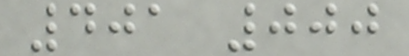401 000
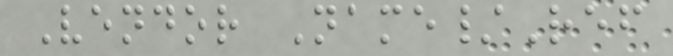Vendor Name/Ref
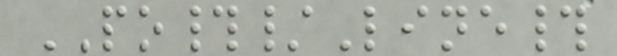PO#/Line#
